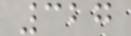327
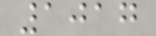1017
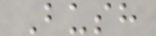Bush
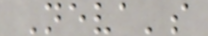Neva's
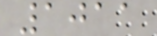1011
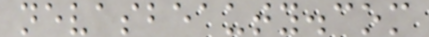nevasbeauty.com
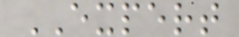EXPERT
